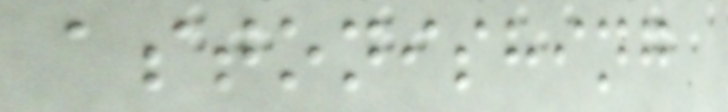astonishing
